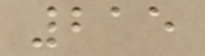215
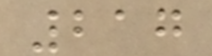217
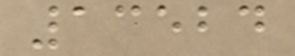13524
